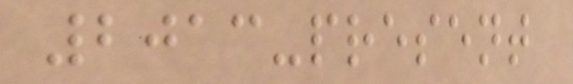2013-present
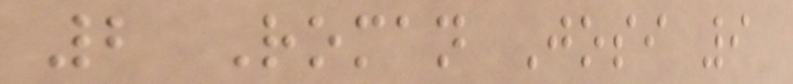2 Roman Josi 9
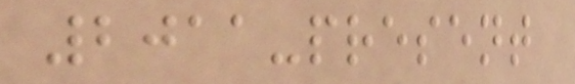2011-present
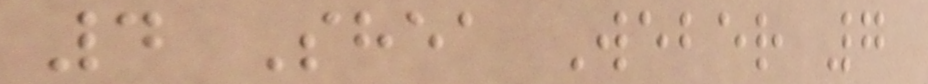4 Shea Weber 7
